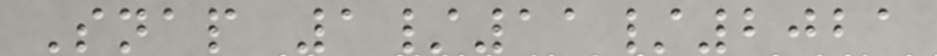Snap 1/11/2021
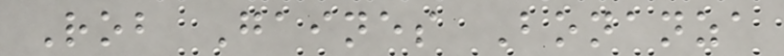Rob Gaines Bonanza
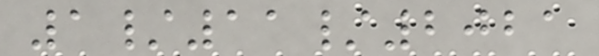1/11/2021
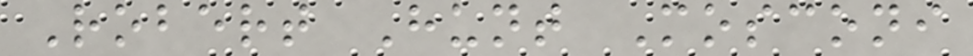Robert Hunt Mosconi
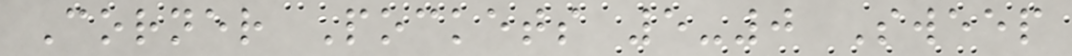Corner Pockets 5-0 Sweep
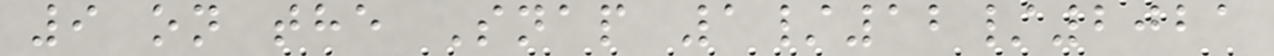9 on the Snap 1/12/2021
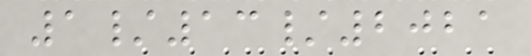1/13/2021
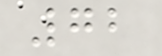72
